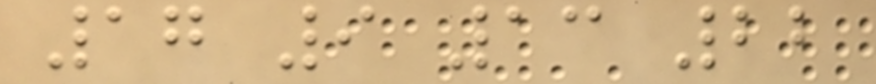17 9 13 22
